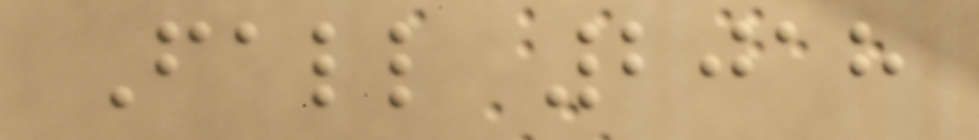Fall 2018
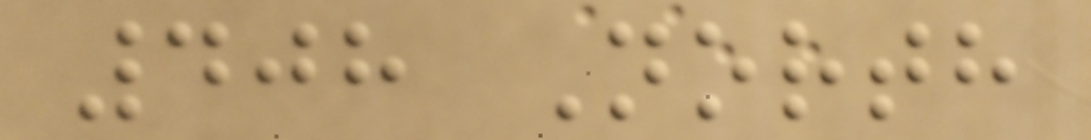408 North
